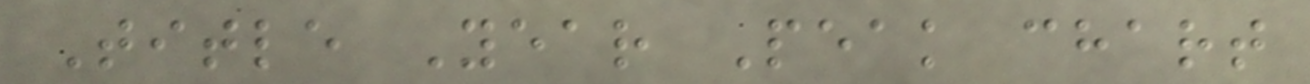Title Year Peak chart
